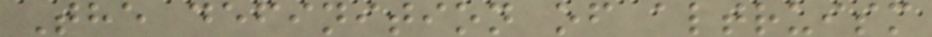The definition of altruism
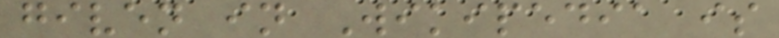given in Wikipedia is
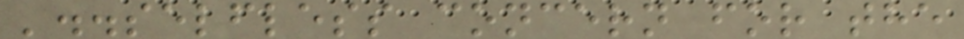'..selfless concern for the
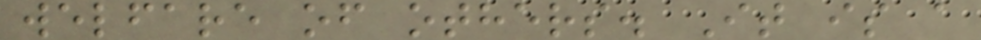welfare of others. It is a
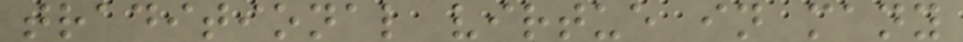traditional virtue in many
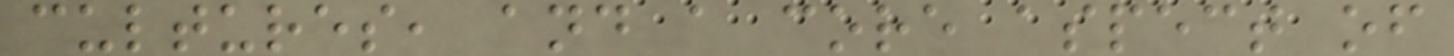cultures, and a core aspect of
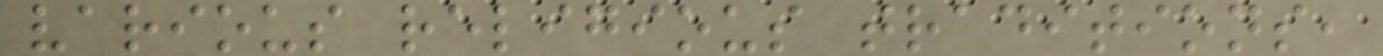various religious traditions,
